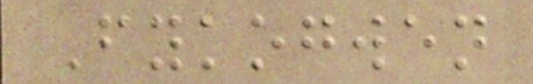Fykogwen
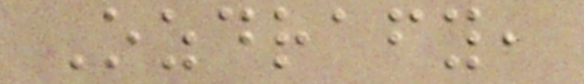Ozdrafy,
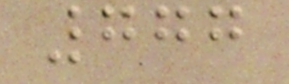777
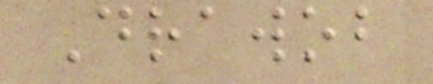Drawob
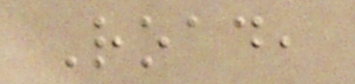Road,
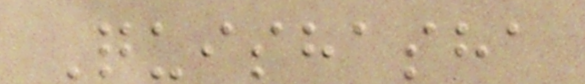Quishasha
